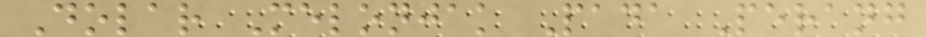Dolar Melonjak Pada Perang
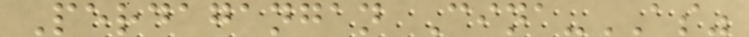Perdagangan Cina-AS"
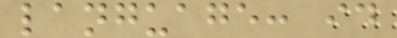language: id
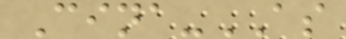Cina-AS
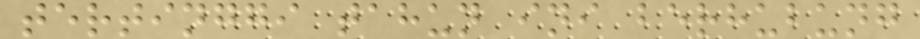tertinggi tahun ini berhubung
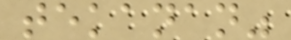tekanan"
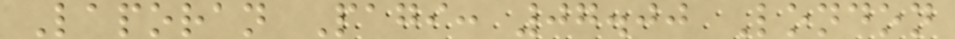Laporan Pagi: 07.00 London
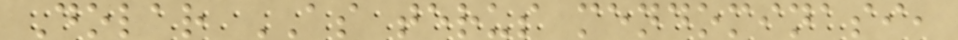Dolar AS terus mendominasi,
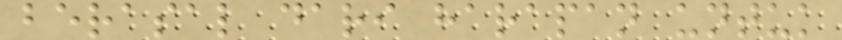berasal dari harapan untuk
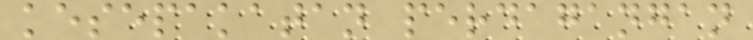kesepakatan perdagangan
